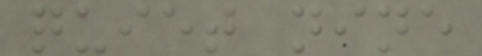quiet nine
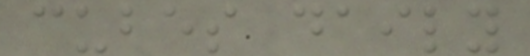cubes daily
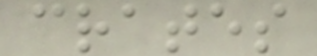crates
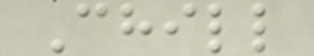Chill
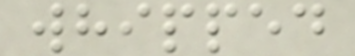whipped
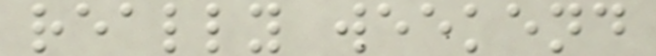really weekend
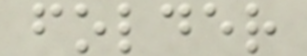folder
